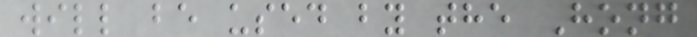will be used by the Hong
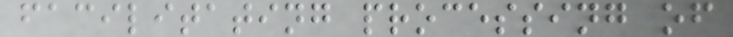facilitating processing of
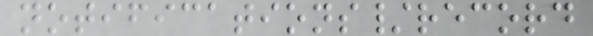notifications/record
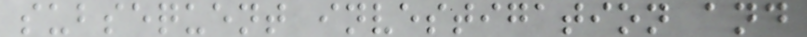subsequent investigation and
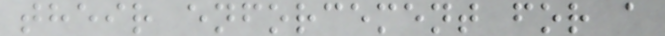their enforcement for a
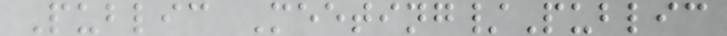Public Meeting/Public
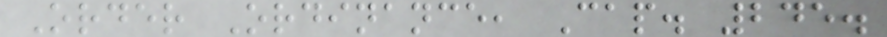Order Ordinance, Cap. 245.
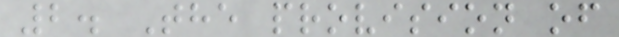2. The provision of
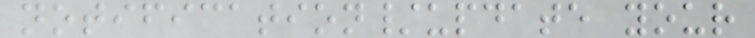notification/update your
